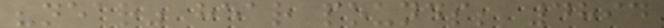"near" hear pounds; 4894
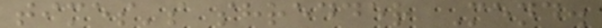times's shredder Mend.
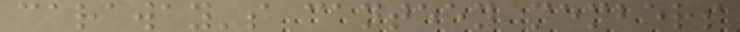caraway's canteen members
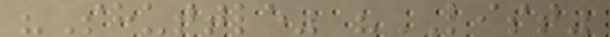"Shuttle" "LIST"
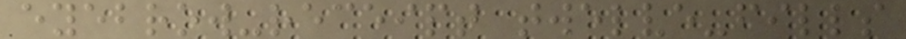eyebrow-receipt twelve-fills
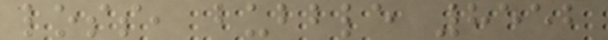loss, bubble 8552
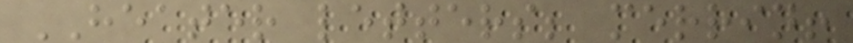HEATER letters; merrin!
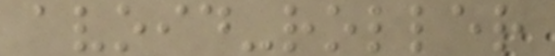avoid-roller
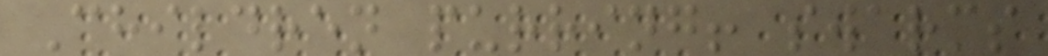Children purring! swarms
